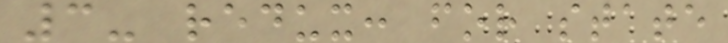3- redux: for state
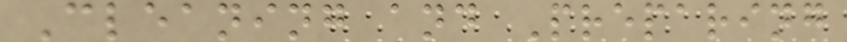Cleaning and Preparing
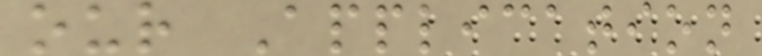our Application
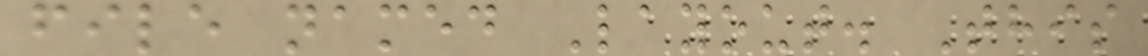file named Layout. This
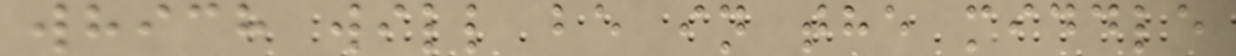which will be in the middle
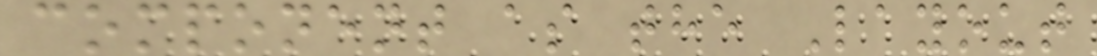component as the Layout
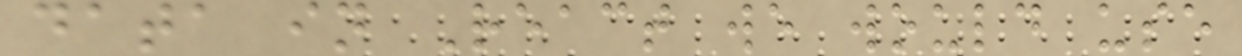data in React we would use
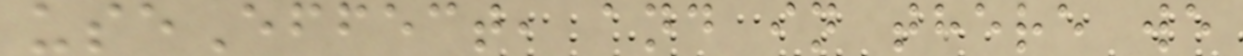useEffect, and in there we
